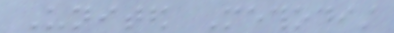United Methodist
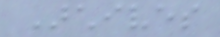Archives
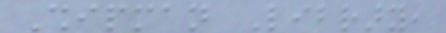Shipman Library,
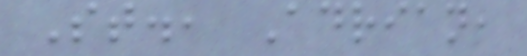St., Adrian,
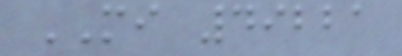MI 49221
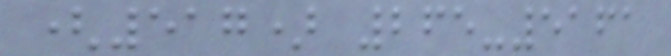(517) 265-5161
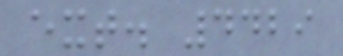ext. 4429
